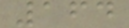164
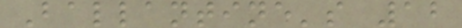Ballantine's 12
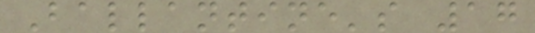Ballantine's 17
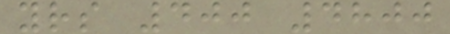yrs 400 4800
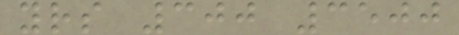yrs 300 3500
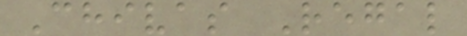Chivas Regal
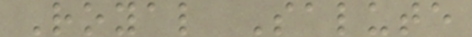Royal Salute
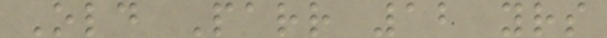Old Parr 12 yrs
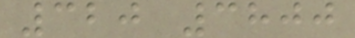320 3800
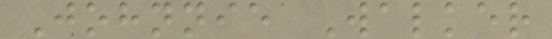Johnnie Walker
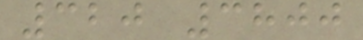320 3800
